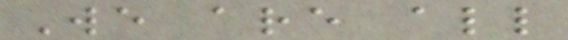We are all
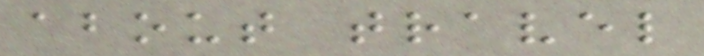about travel
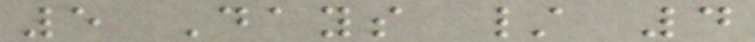5 Days / 4
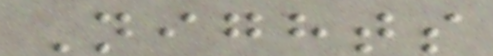Nights
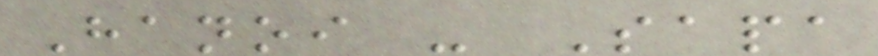Hanoi - Sapa
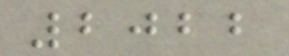2022
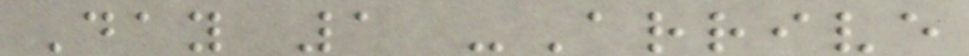Day 1 -Arrive
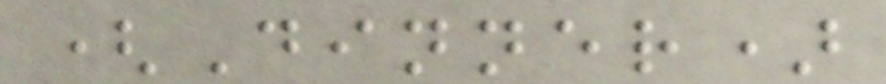(Dinner)
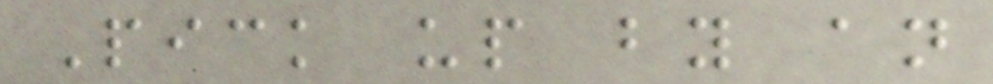Pick up by an
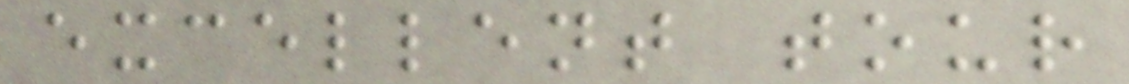excellent tour
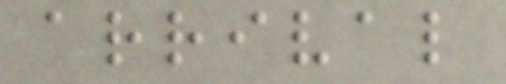arrival
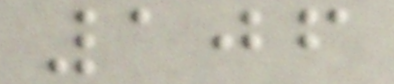106
